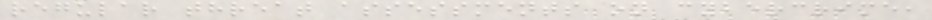regular threat assessments on cybercrime,
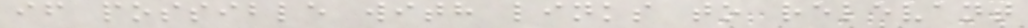if possible with links to relevant
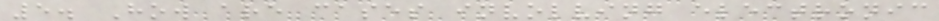5. How are cases involving electronic
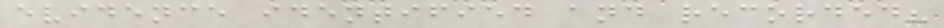evidence identified and recorded?
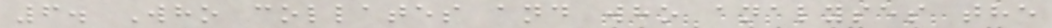6. Who collates and who analyses the
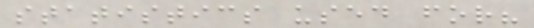statistics used for?
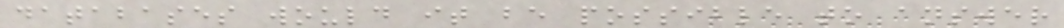databases would it be possible to answer
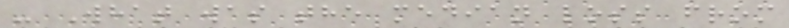- What was the median loss from
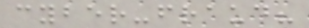cyber-fraud?
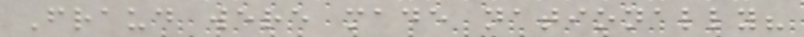Fraud were made nationally?
